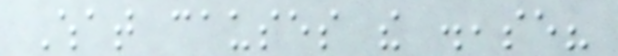What causes the disease?
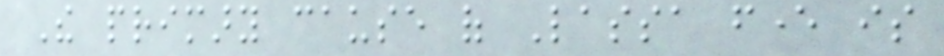The primary cause of Lassa fever is
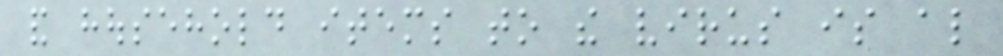and household items to the virus is also
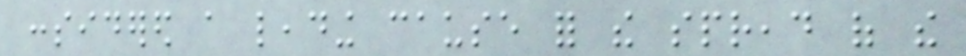considered a leading cause for the spread of the
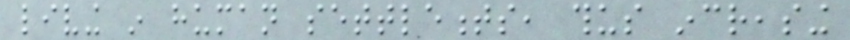living in human settlements, thus increasing
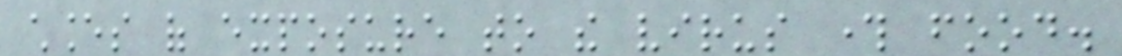chances of exposure to the virus through food.
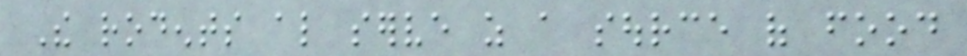The rodents also serve as a source of food
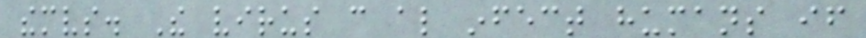themselves. The virus can also infect humans if
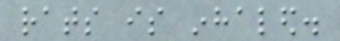rats is inhaled.
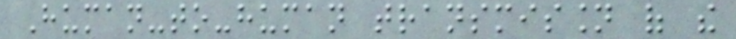Human-to-human transmission of the
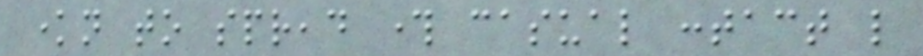known to spread through casual contact like
